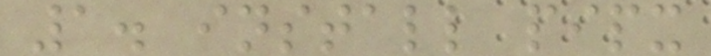1. install pipx
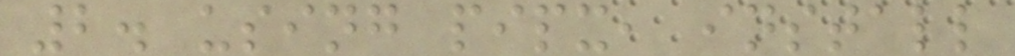2. using pipx, install
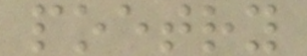poetry
